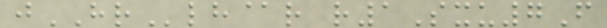jHRlh@r r1Sxu7F
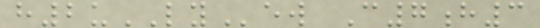h2uLYew C7h3
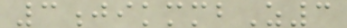3jikmmbZ3
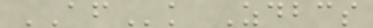AFk Zdbcs
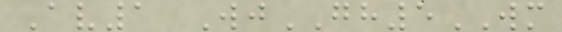Av1 WjGH5WM
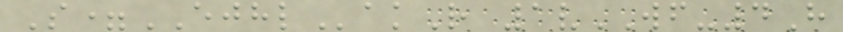S=EJHLakR 1vWF-4H
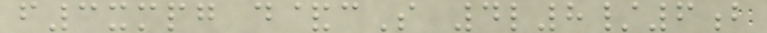f3xmpg d&cS 4l8/6b
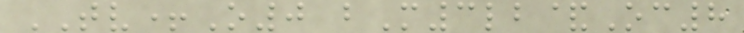TV+O0 bM3lb&Oc8
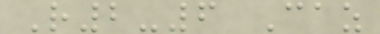R2-6 Caz
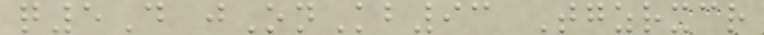q5D jOnKb93 Tgzrxcr
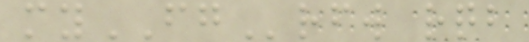myFGrfw rqb
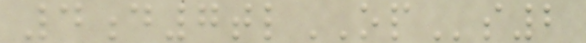4d7tlOPs2
